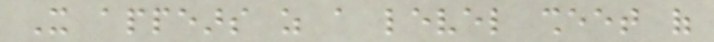It appears as a level sheet of
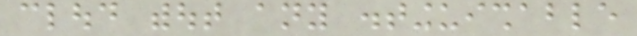cloud without any distinguishable
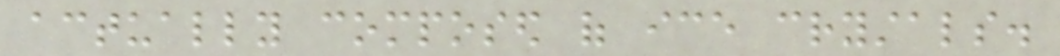actually composed of ice crystals.
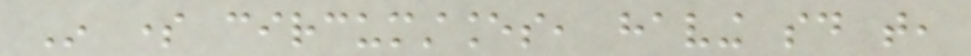In some circumstances, having said that,
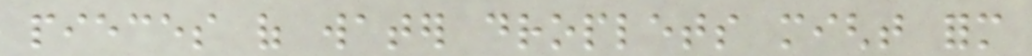pieces of water droplets might form
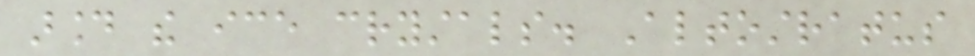around the ice crystals. Altostratus
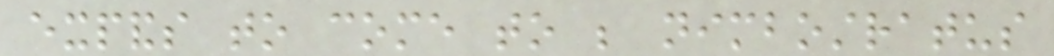expands to come to be nimbostratus
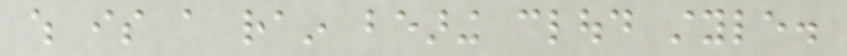which is a rain bearing cloud style.
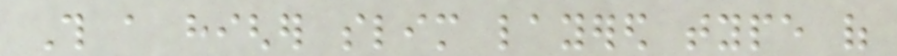This a higher slim layered type of
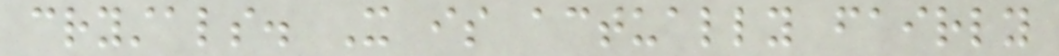crystals. It is actually fairly
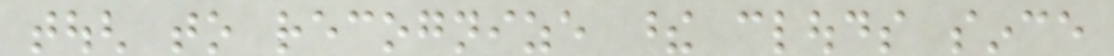tough to recognize these clouds since
